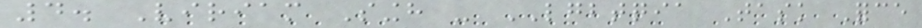4. Viriam Singh - LGBTQIA Task Force
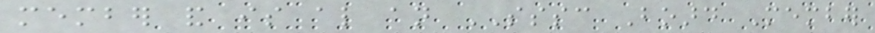member and is also an SSSC Board Member
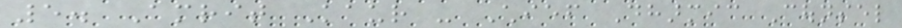5. Amrit Kaur - Chief Dharmic Counsel
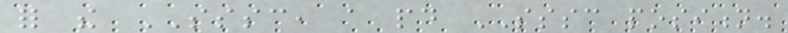for the SSSC, a paid SSSC position.
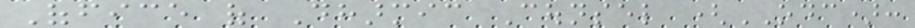Office of Dharmic Counsel (ODC):
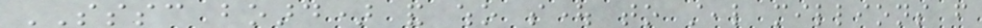SSSC board) and who sought to steal millions from
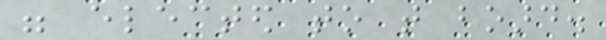were elected to that board.
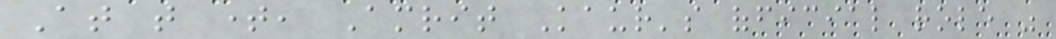At that time, Amrit Kaur's official role was
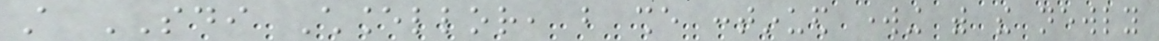still SDI Chancellor, but she continued working with the newly
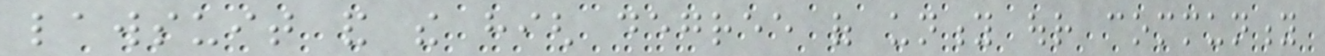lawsuit and the high degree of unity our community
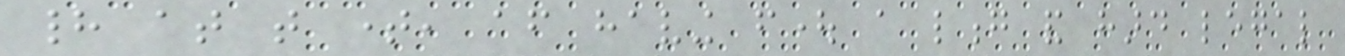had at that time, after having fought a long and hard legal
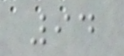94
